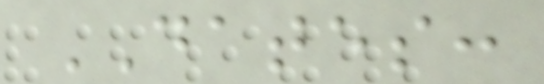DATES:
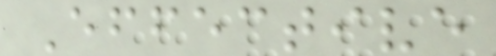Effective
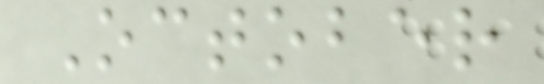October
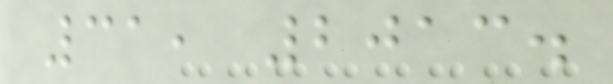31, 2013.
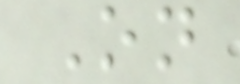On
